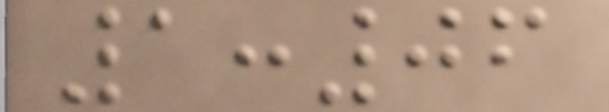1:06
